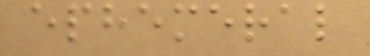ephemeral
